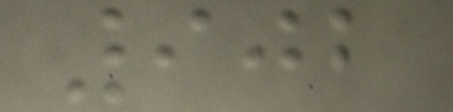902
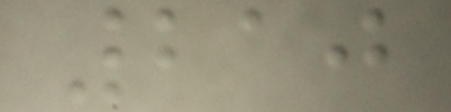210
